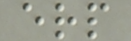erp
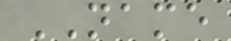NAME
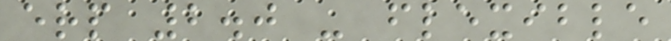erp 2.0 - flexible
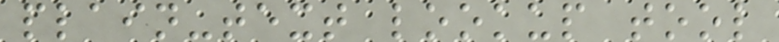plain-text lookup tool
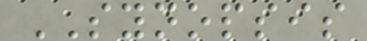SYNOPSIS
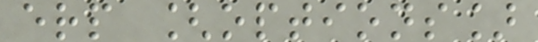erp [options]
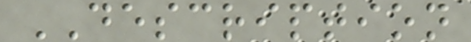DESCRIPTION
